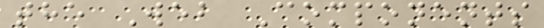the Web Components
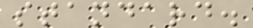standard.
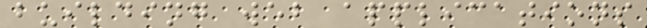building web applications
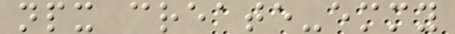npx create-emmy
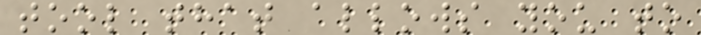tool that allows you to
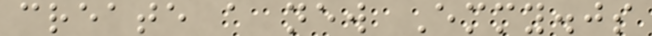create a new Emmy.js
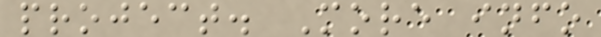project. More info
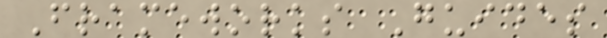Frameworks Guides
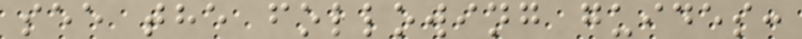see the following guides:
